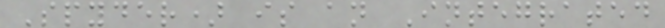Spyder) is an Integrated
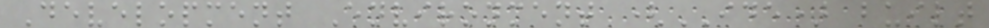Development Environment (IDE) built
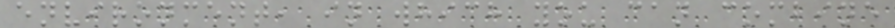environment, in which you can combine
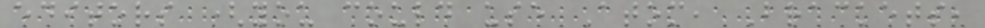editors (you could use Atom, Brackets,
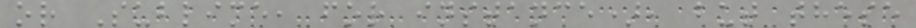or Sublime, for instance), but these
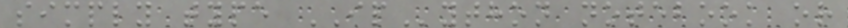simply type IPython notebook or
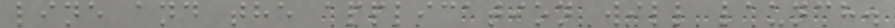line and the application will launch.
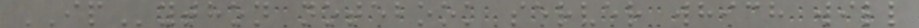IPython notebook server which will
